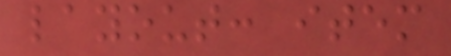layout: item
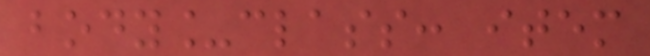body_class: item
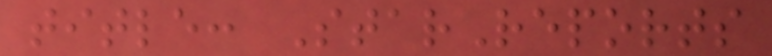title: StarReports
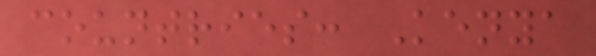countries: Kenya
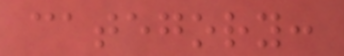category:
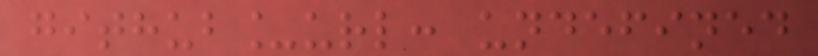github_url: undefined
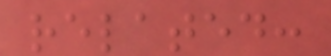related:
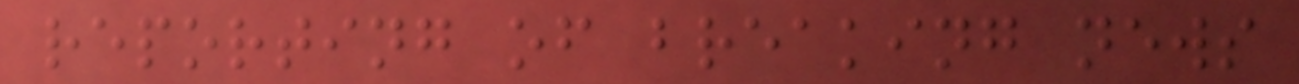reporting of breaking news
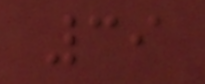39
